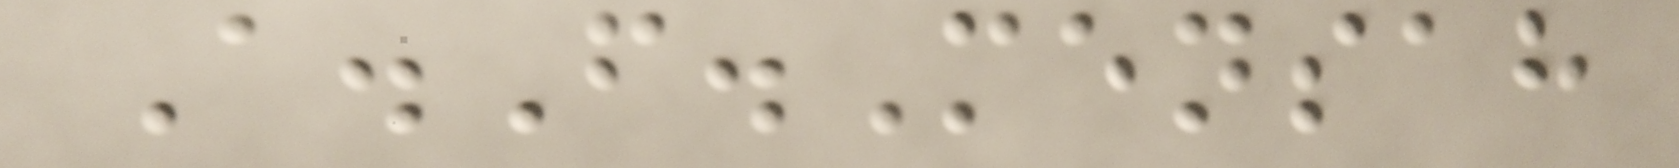A.F.Mensah
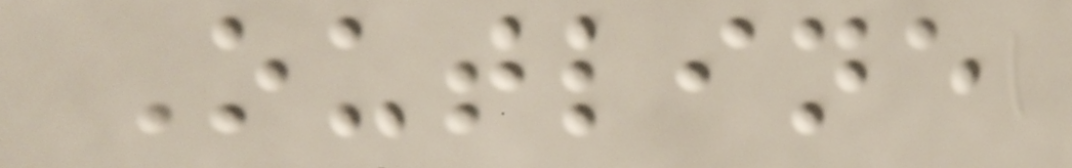Outline
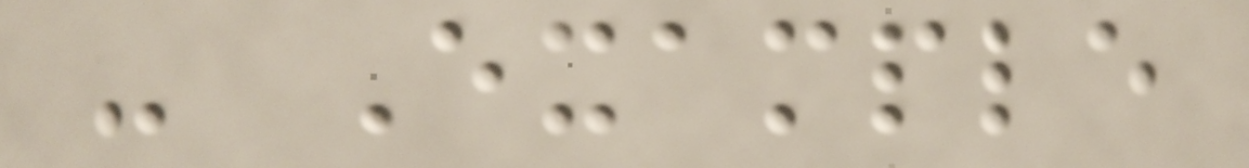- Example
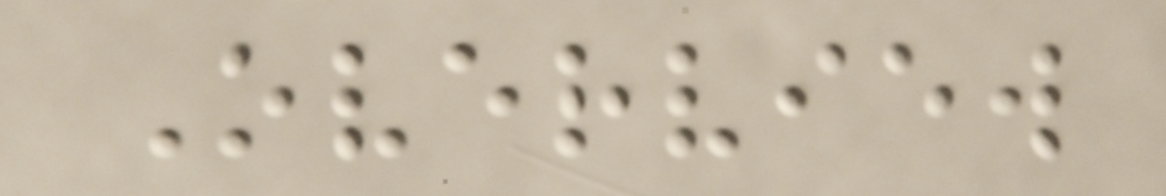Overview
